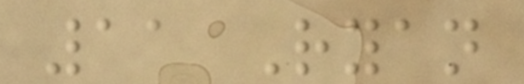11 Ryan
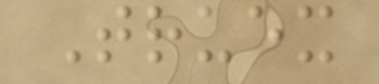Truex
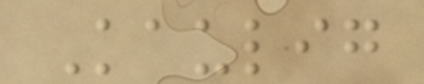Kaulig
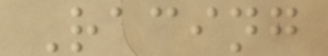Racing
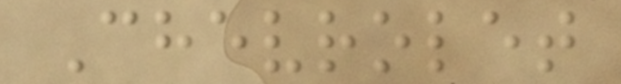Chevrolet
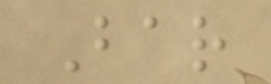Bar
